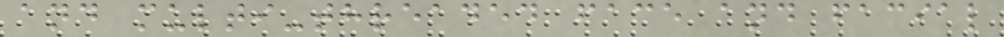and multi-threaded face and facial
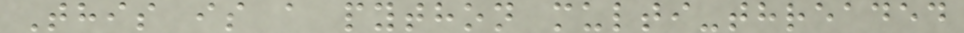This is a python multi-threaded
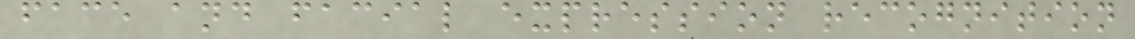face and facial expression recognition
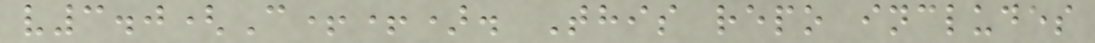v3.0(C++). This repo includes
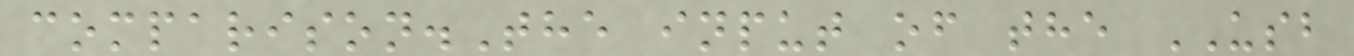comparison.The input of the USB
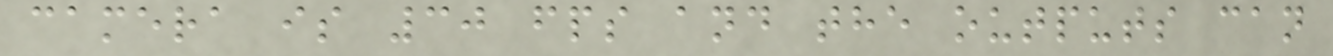camera is 30 fps and the outputs can
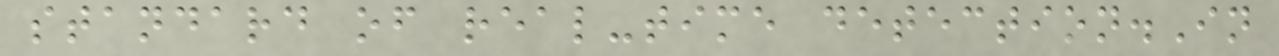standard of real-time detection.In
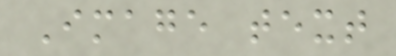Image text
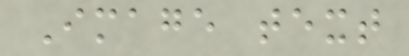Image text
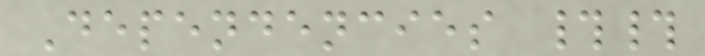Dependencies ##
